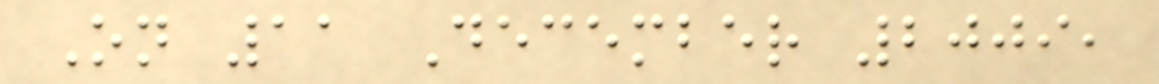On 11 December 2009,
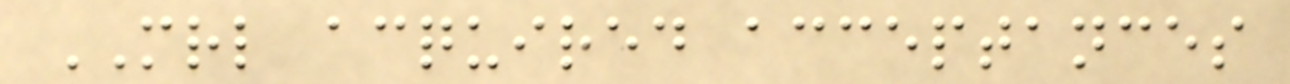MRL acquired acceptances
